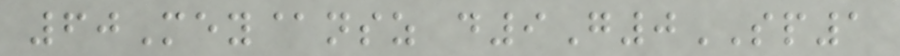60Mey@nsz d9G0SP1
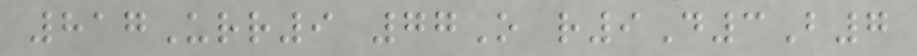817Urr9 77O r9D3B7
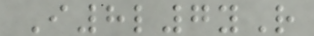I8l7yR
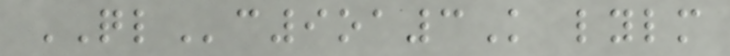QLc9oa3K lylm
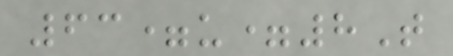63=u=8T
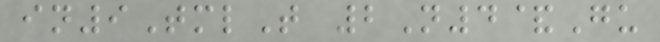in9TmlT 2N4&Gu
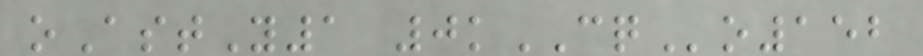oAstY1 0kCQo152
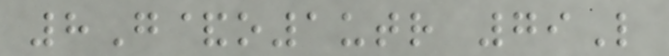8G&o1utr 79L
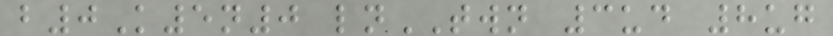b0K5n0 lnTWN 3ud 8ug
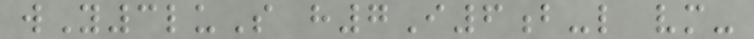wY3luS h7I6b-l vm-
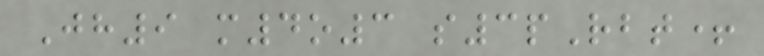Jh9 m4o3 s3pRbt+
